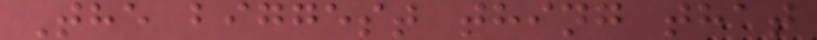The biggest thing that
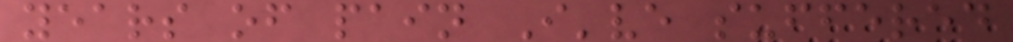years of pain I've suffered
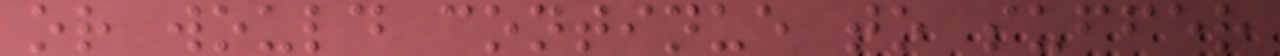or would continue to suffer
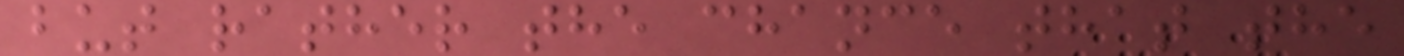but rather the chance that the
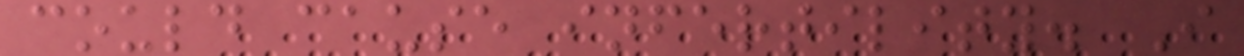could cause infertility. I
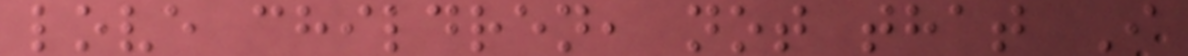love children, not that I
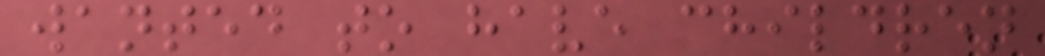wanted to have children
